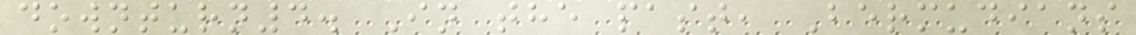downturn4. In the past, Bermudians
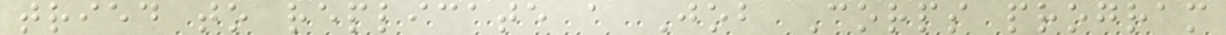tried to replicate a Job Corps program
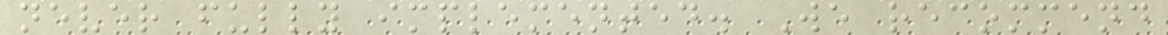never fully implemented. We recommend
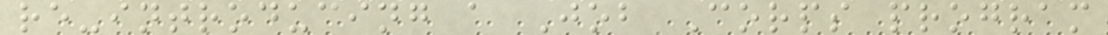re-introducing a Job Corps program
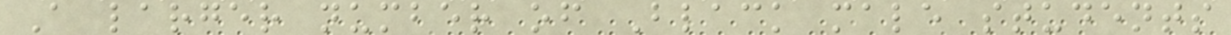A larger number of Black male students
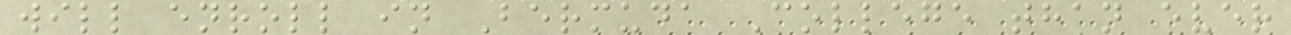will enroll in Bermuda College than ever
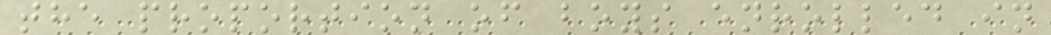the proportion of boys enrolled in
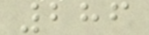286
